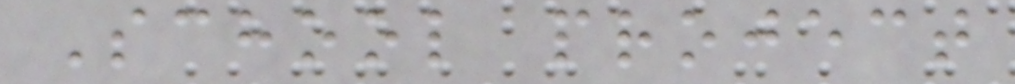School project
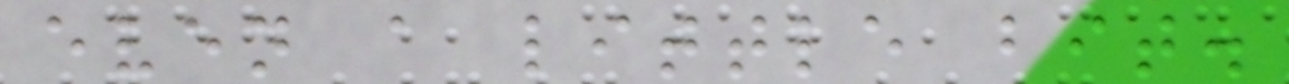even a little bit.
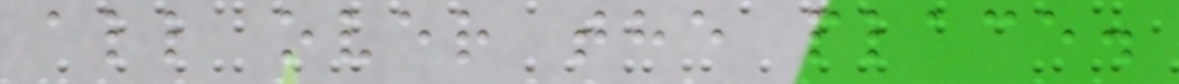all over the place.
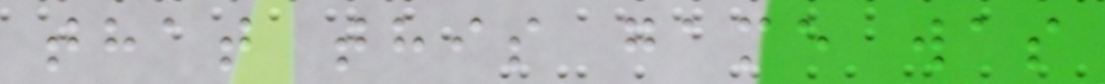that this game was
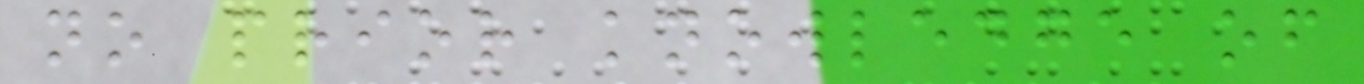no prior knowledge of
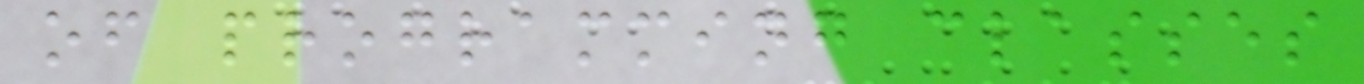of programming classes
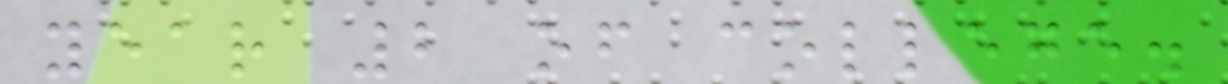year 2 of college.
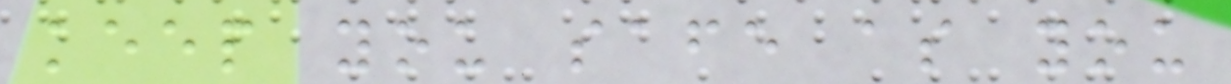keep you safe as you
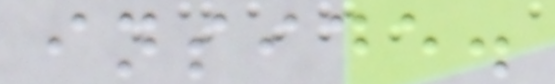inside.
